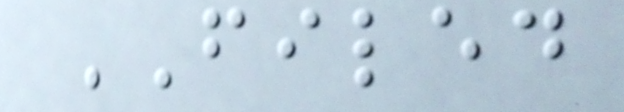FILED
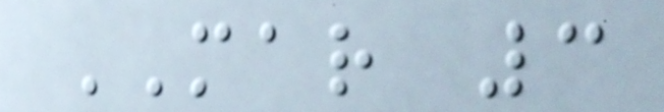MAR 3
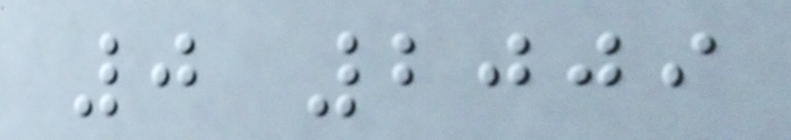0 2009
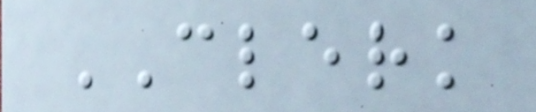CLERK
